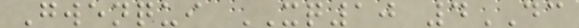Gwenqui XQ10 4DC
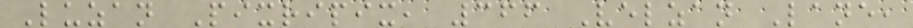Luzan Pixripix, 366 Velzan Lane,
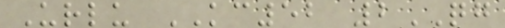Urlu KC52 2QG
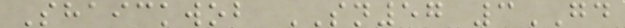Shaickwob SN57 3GD
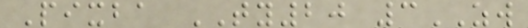Pixba TY20 3ZW
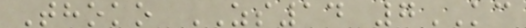Thoko ZS14 7KC
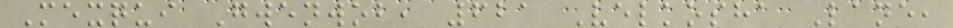Mexqui Gwenwob, 621 Velkosha Lane,
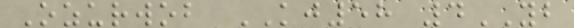Ozurwob KJ58 4YB
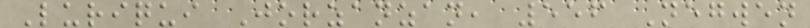Luriqui Jorzanzan, 556 Negwen
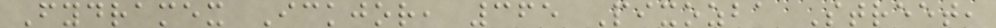Fydramex Ickjor, 365 Pixozba Street,
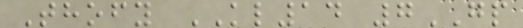Thofy KL14 7GP
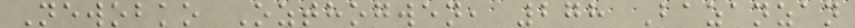Newobko Ozthogwen, 278 Bazanzan
